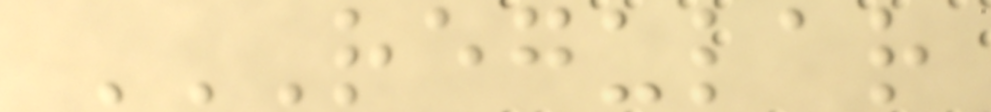REGULAR
